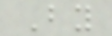By
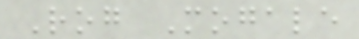Rog Mogale
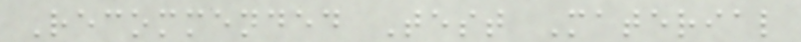Recommended Test Material
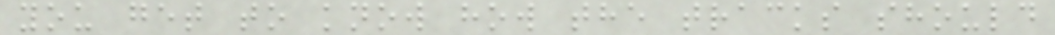you get to know how the tracks should
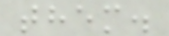them.
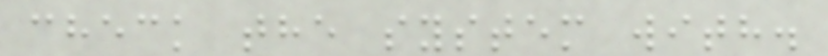check the system with.
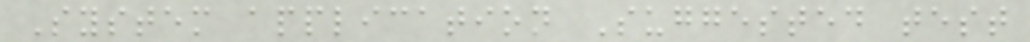System application Suggested test
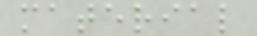material
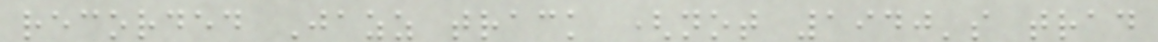recorded Jazz track (not 1940's trad
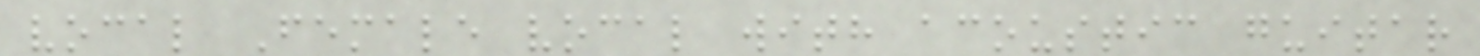vocal Female vocal with acoustic guitar
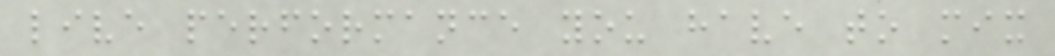live performance you have to mix
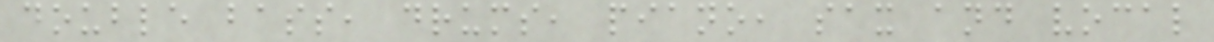double bass, drums, piano, sax and vocal
